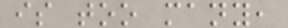is too many,
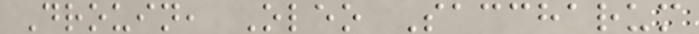Drouin, Oleo Saccharum
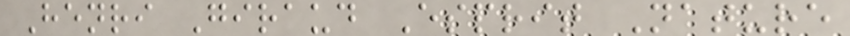Henri Giraud Esprit Nature
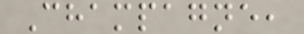Champagne,
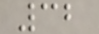32
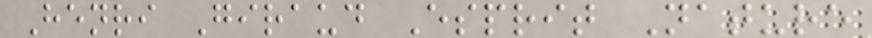Henri Giraud Esprit Nature
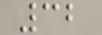32
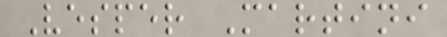Vesper Martini
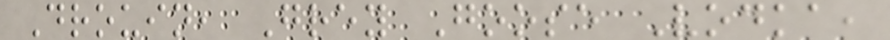Drouin, Grey Goose Vodka,
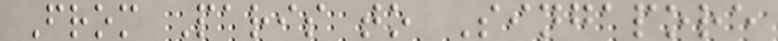From Paris to Singapore
